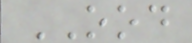OOD
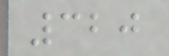320
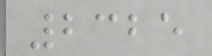2325
